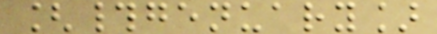[#genuary]
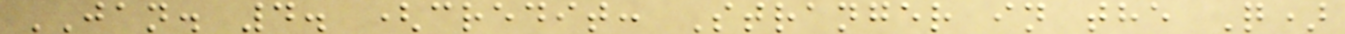JAN. 4. (credit: Stranger in the Q)
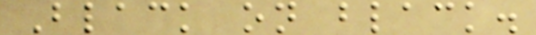Black on black.
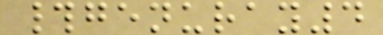#genuray4
